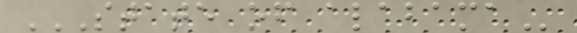STATE OF ALABAMA
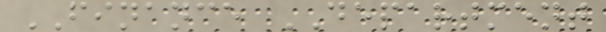FINANCE DEPARTMENT
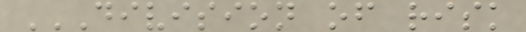DIVISION OF RISK
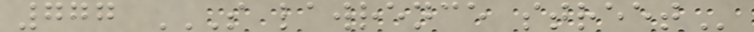777 S LAWRENCE STREET
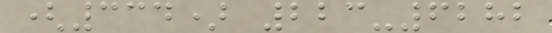(334) 223-6282
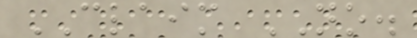CLAIM NO.
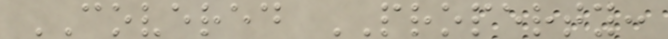COVERED PROPERTY:
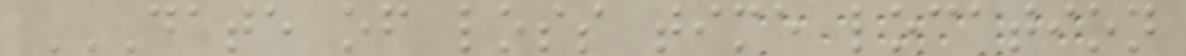DATE OF LOSS TIME LOCATION
